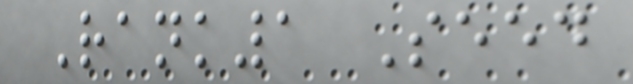Rank1 Seed
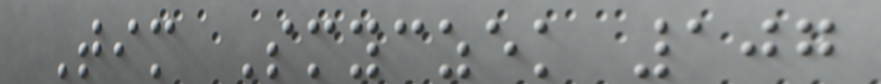Tim Smyczek 107
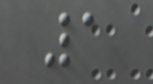1
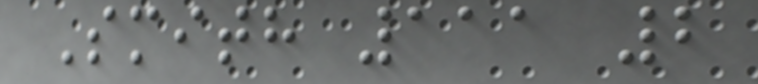Smith 111 2
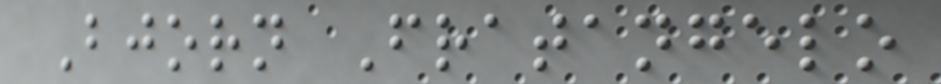Bjorn Fratangelo
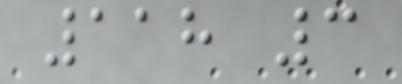118 3
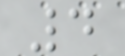4
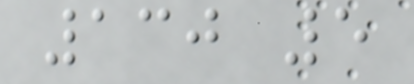130 5
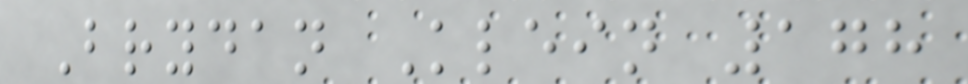Brydan Klein 178
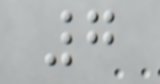7
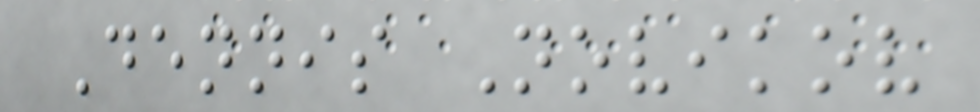Dennis Novikov
